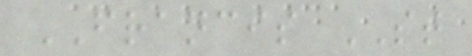FRANCIS ST
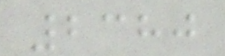2380
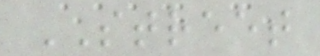STREET
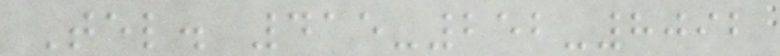Tel. 415-252-8092
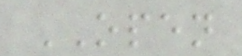OPEN
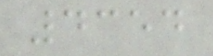4354
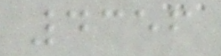4356
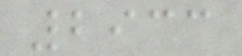2933
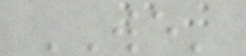WE'
